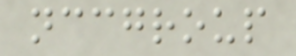nccgroup
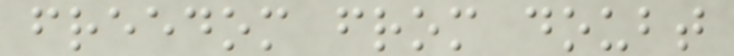freedom from doubt
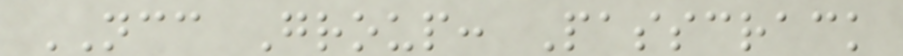NCC Group: Passcrack
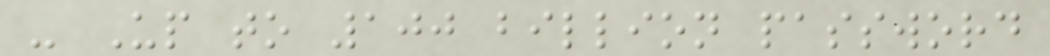- Up to 100 billion password
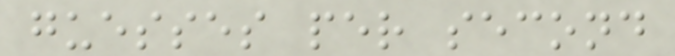guesses per second
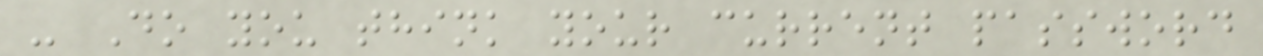- Do you think your current password
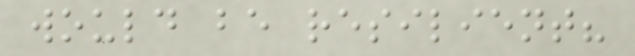would be resilient?
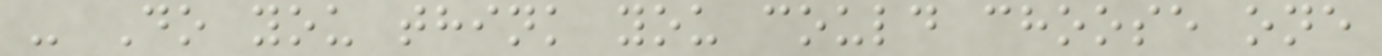- Do you think you could choose one
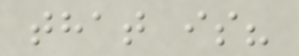that is?
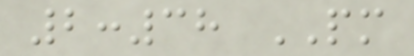2:38 PM
